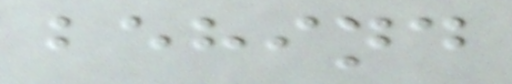behind
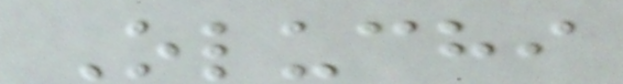Oluchi
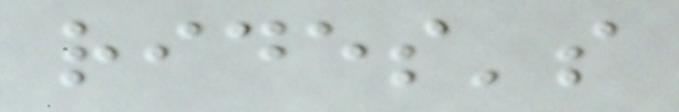rides's
